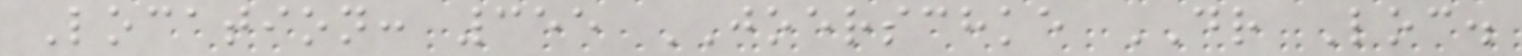Location: 355 JOERSCHKE DR Loc.
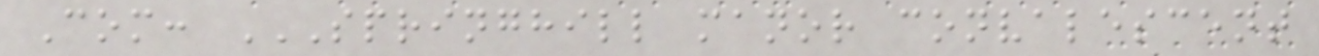Com: SPRINGHILL MANOR CONVALESCENT
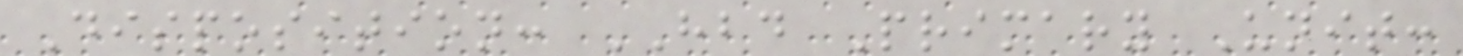Disposition: HBD Primary Unit:
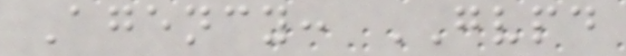Agency: GVPD
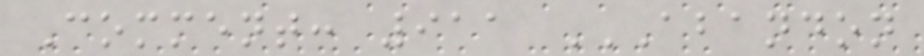Comment: 911 ABANDON
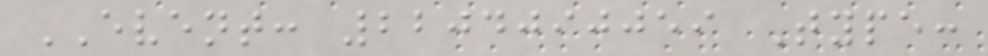EVENT: 2204090059 Type:
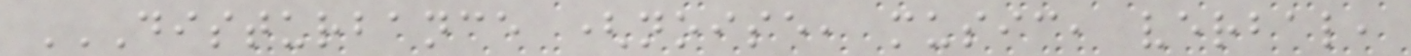DISTURBANCE (NOISE, MUSIC, VERBAL,
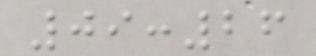09:26
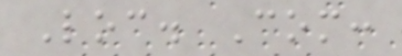Loc. Com:
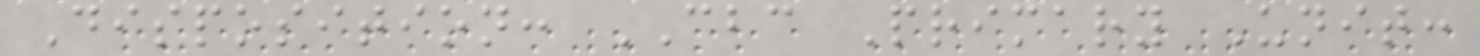Disposition: CBC Primary Unit:
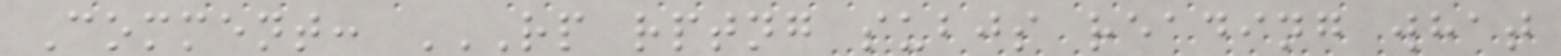Comment: RP RPTNG SUBJS READING WHAT
